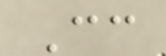Cc
